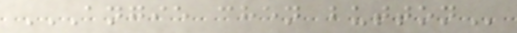ANGIE CHEN BUTTON
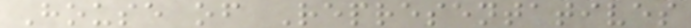House of Representatives
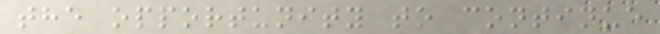the opportunity to continue
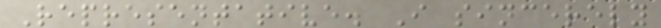Representative. I sincerely
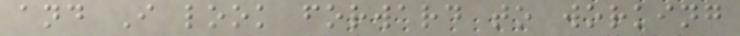and I look forward to working
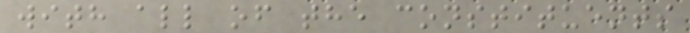with all of the constituents
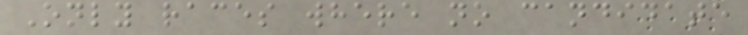Only races where no candidate
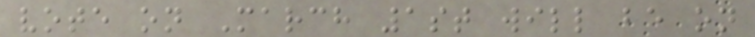vote on March 1st will be on
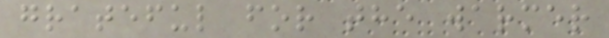grateful for the warmer
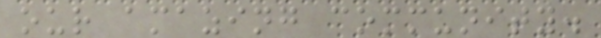our amazing community.
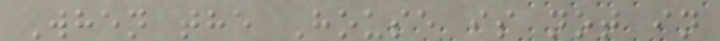When the House is not in
